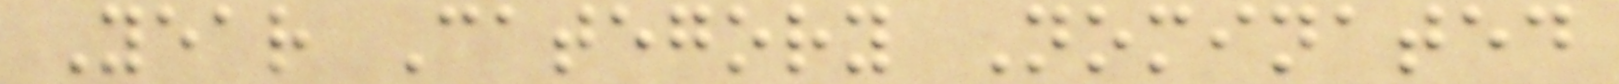Year Category Nominated
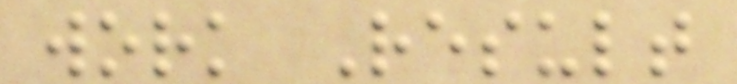work Result
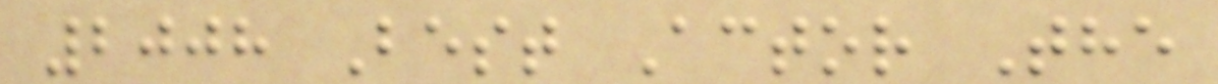2008 Best Actor The
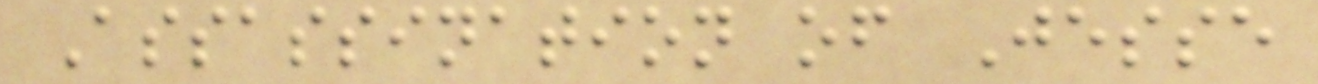Assassination of Jesse
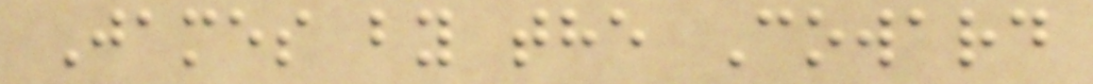James by the Coward
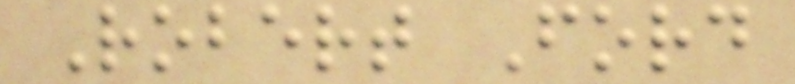Robert Ford
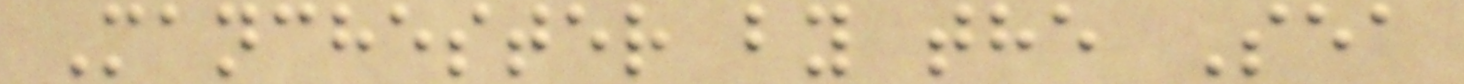Manchester by the Sea
